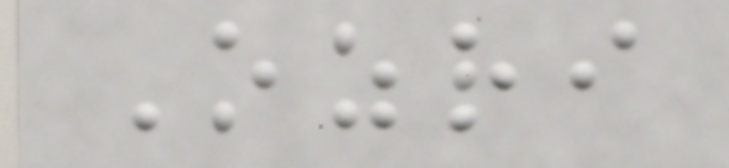Ozri
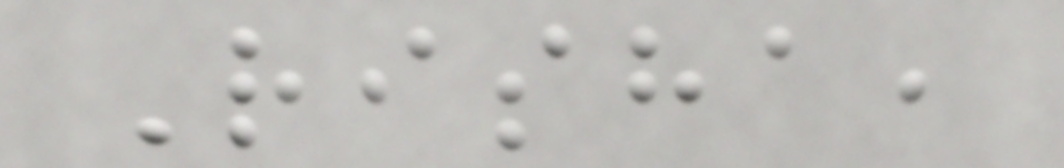Risha,
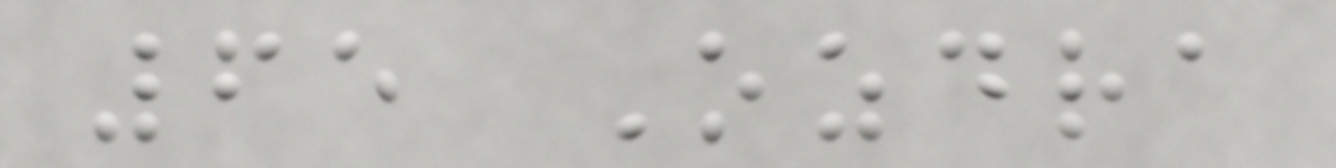65 Ozdra
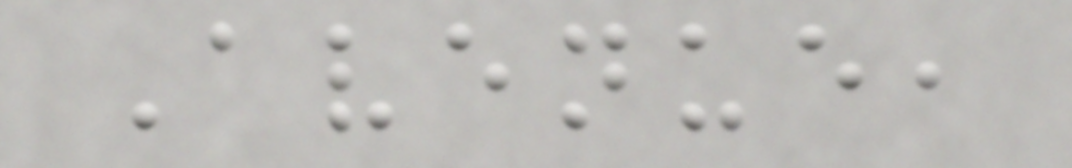Avenue,
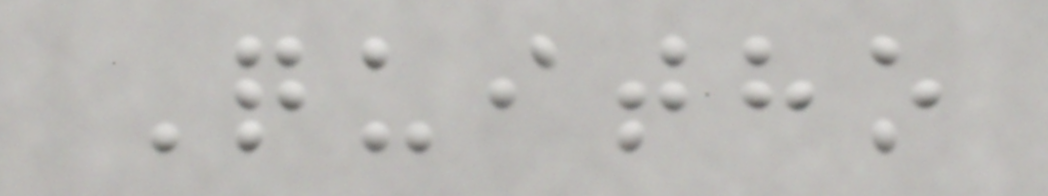Quitho
